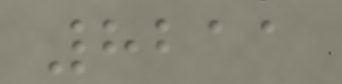8211
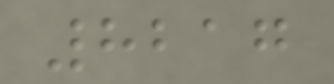8217
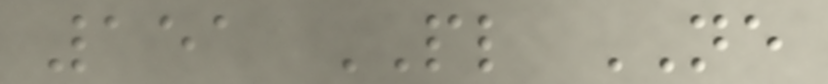151 PL NE
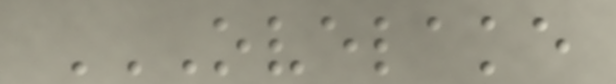OVELAKE
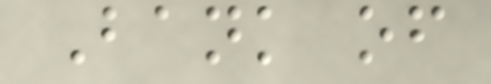Bank of
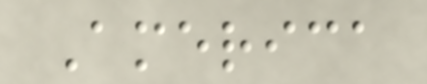America
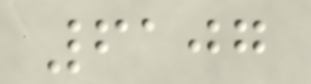6107
